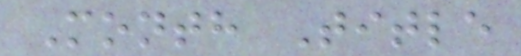Month Title
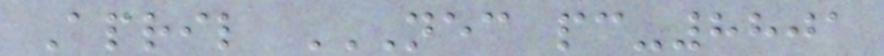April NEC PC-8801
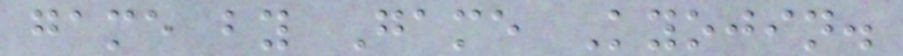game by Game Kyojin.
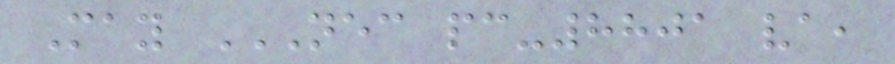May NEC PC-8801 VA,
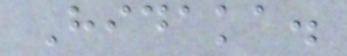Hidaka.
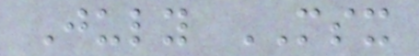July MSX
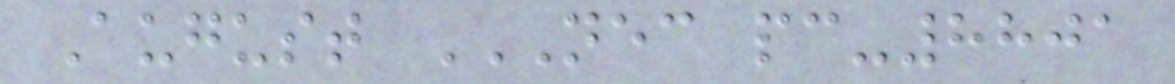August NEC PC-8801
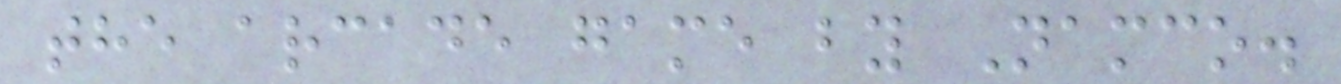the arcade game by Namco.
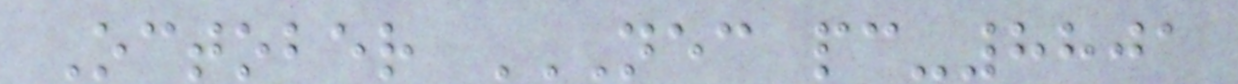October NEC PC-8801
